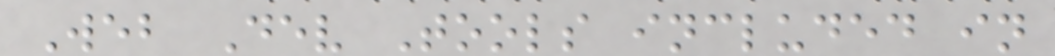Web Dev Tools included in
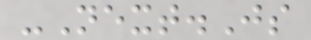-Next.Js
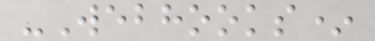-Webhooks*
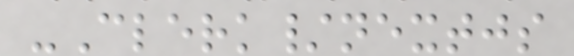-Clerk/nextjs
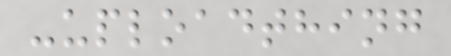-uploadthing
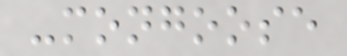-mongoose
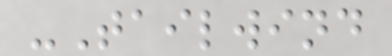-Tailwind
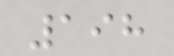198
